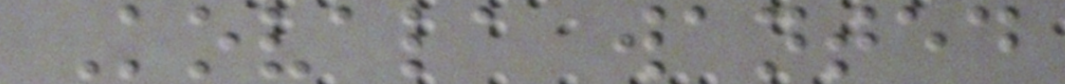Kovala wanted
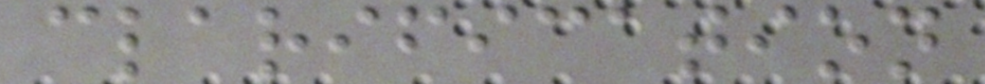clarification
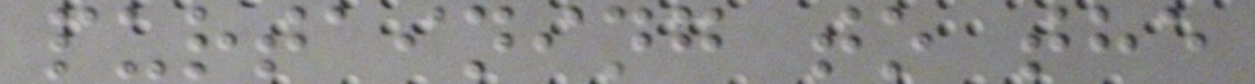purtaining to the
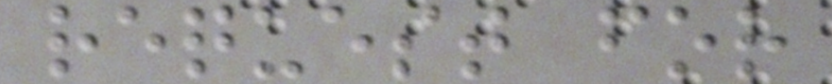request for
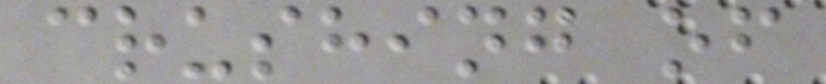crushing of
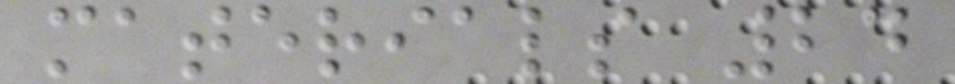materials 24
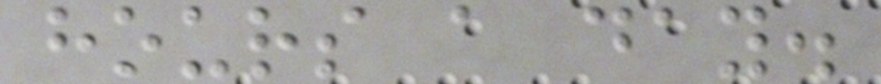hours a day.
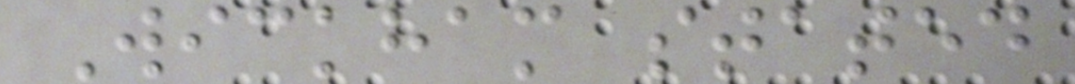Wickham stated
